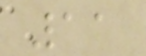11
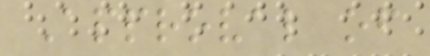Approval of
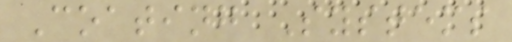Coating Systems
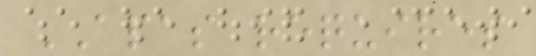APAS requires
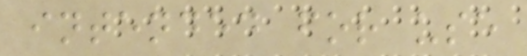intended for use
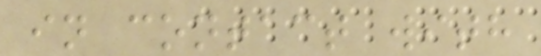in contact with
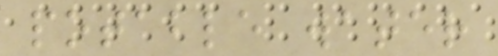potable water
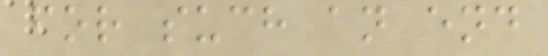for such an end
